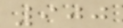900
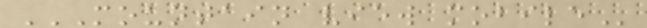MOUNTAIN VIEW MOBILE
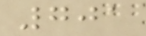701
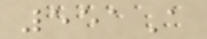551A
